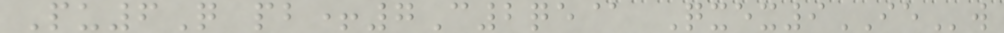Pu6Q pb+7C2qe@ Qxex9IEw
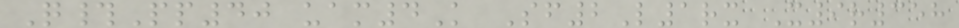Q#Pp40 uam4K Sf2L1rx X9r358
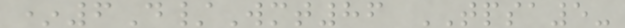*6D/Wmt86 TPSA5-
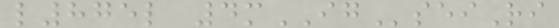l875l 4mIGseiRi
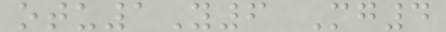otu1Y6 Mg4
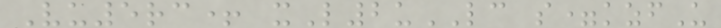Vu5rc+ xL2uLC s=kzfU
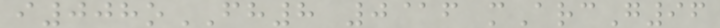i008oFH8 0@f mArcG96
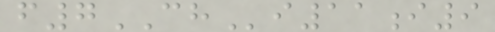f7CHi11i9
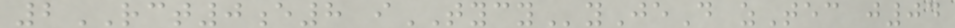2RCT0e8 iTYCYyJeD zTec j04
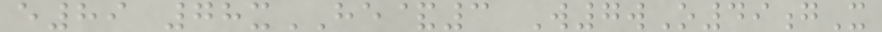e89 78xHE&3 W7wO49gX
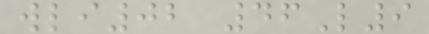wli02 46L9
